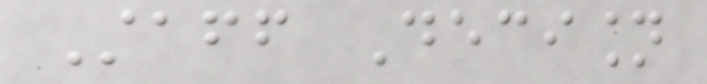Staff Decision
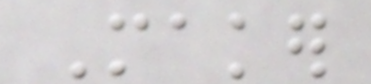Maker
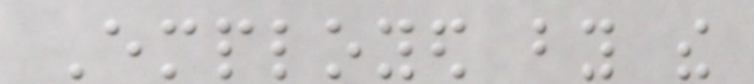Employed by the
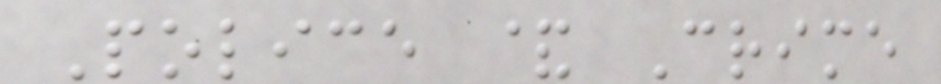Police & Crime
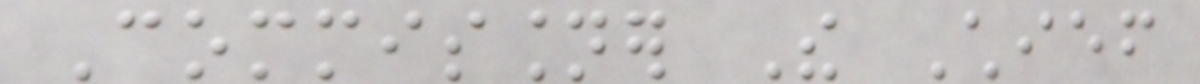Commissioner The Chief
